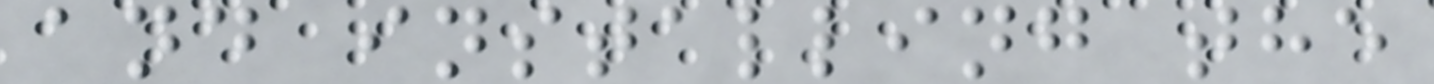and installing the
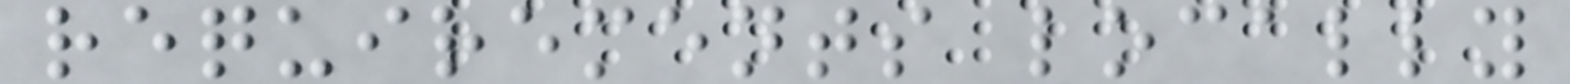requirements locally
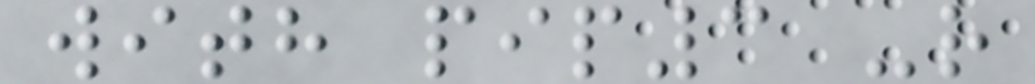with pip3 -r
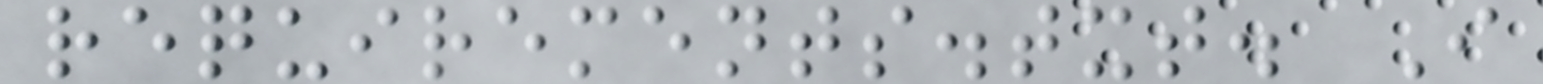requirements.txt. I
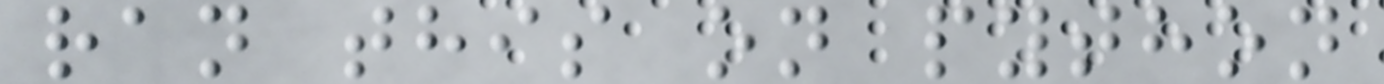ran this on python
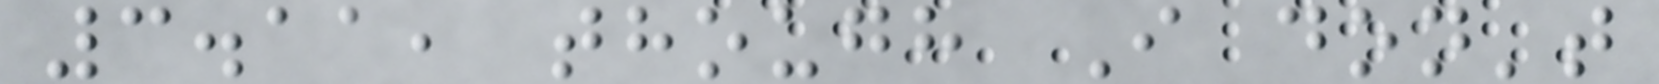3.11, though I don't
